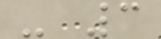- 3
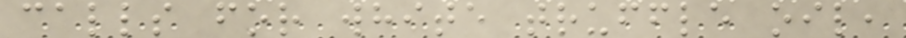calls for white truffle oil,
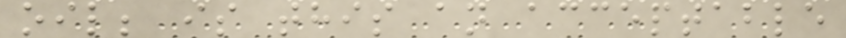oil; is this an acceptable
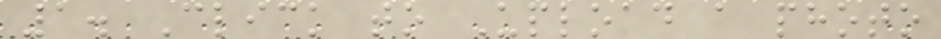1. Click to Upload a photo
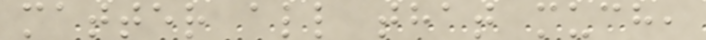matter all that much,
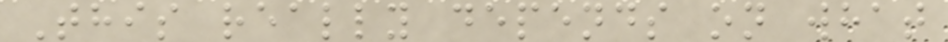This really depends on what
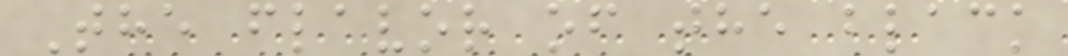The flavor of the black
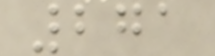271
